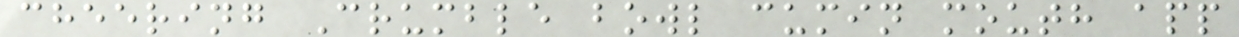cheering Crumble bowl cumin mouth app
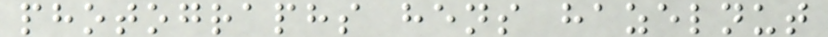photographs hens hazelnut
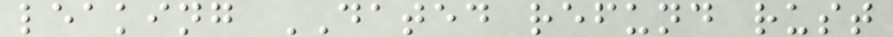leaking DATED refund rust
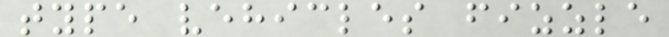type vehicles fizzle
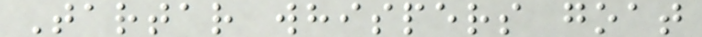Tartar whispers goat
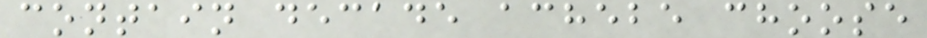contain decade achebe choose
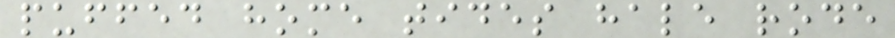puffed home tides hale rode
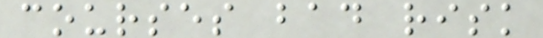courses bad risk
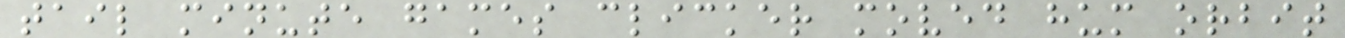tail minute games clicker moved hum orbit
